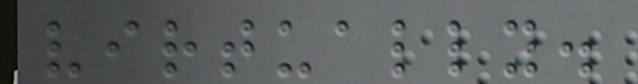virtually.
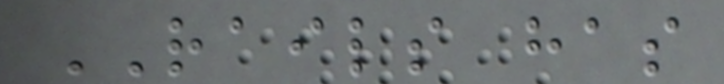RAILS has
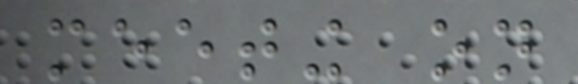meeting on
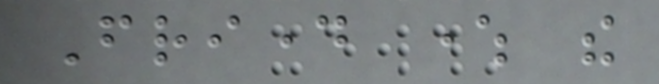Friday where the
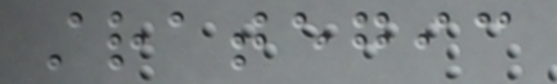strategic
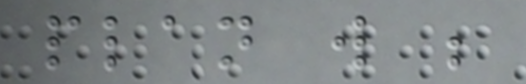plan will be
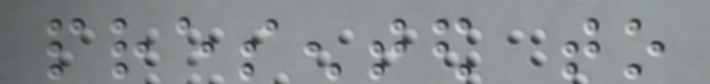presented to
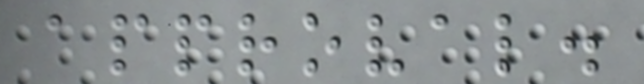approval.
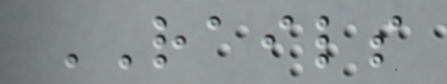RAILS
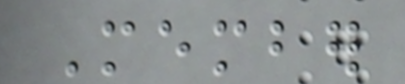Member
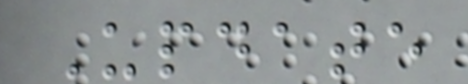Update
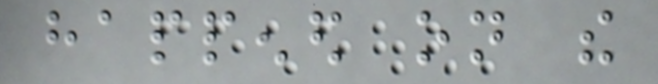happened on the
